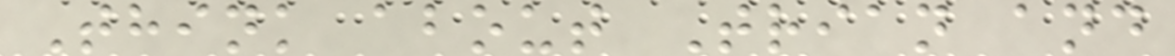Think about Trian and
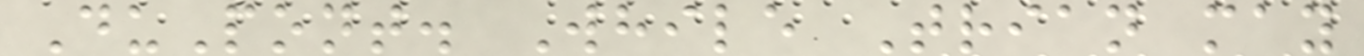DuPont. While Trian may
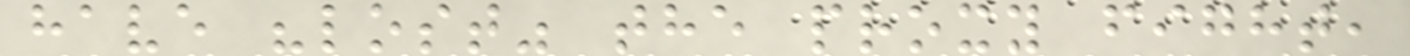have "lost" the proxy fight,
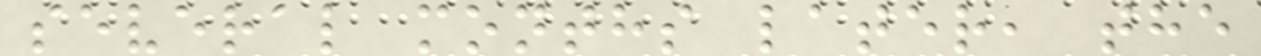several months later, the
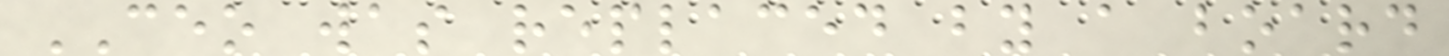CEO was replaced by a board
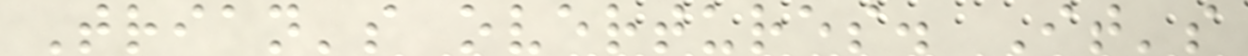Trian's overtures. It's
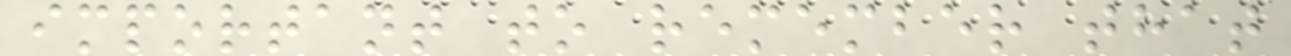important to remember that
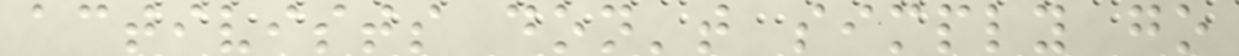activists don't simply go
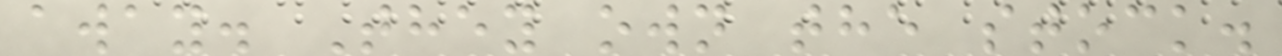away. They own the stock.
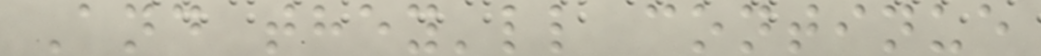And they'll continue
